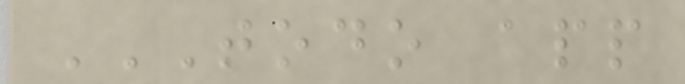TODO APP
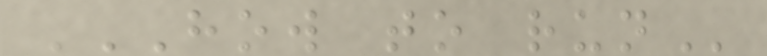HOW TO RUN
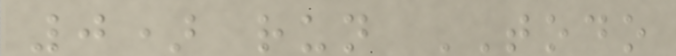0) run TODO
